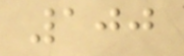100
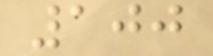100
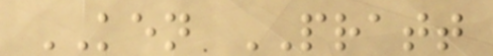KEN PRATT
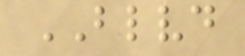BLVD
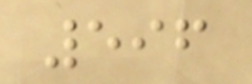596
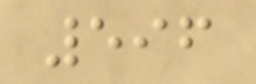596
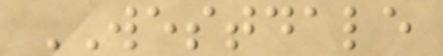WESTDALE
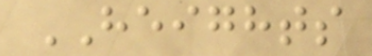HEIGHTS
